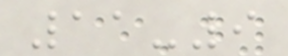11-9
